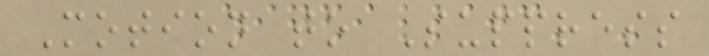Motion to Suppress
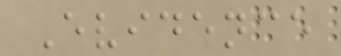Evidence
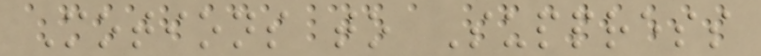Motions to Suppress
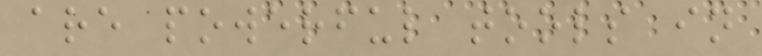are powerful tools in
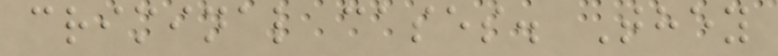criminal cases. They
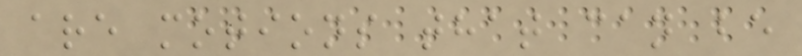are motions that can be
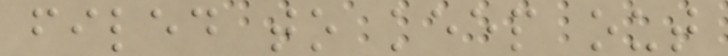filed to keep out
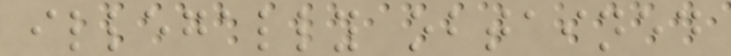illegally obtained
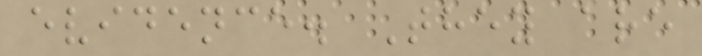evidence. They are
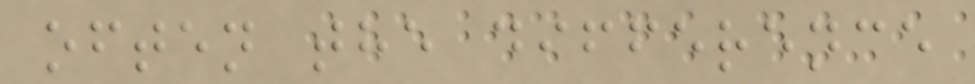often the difference
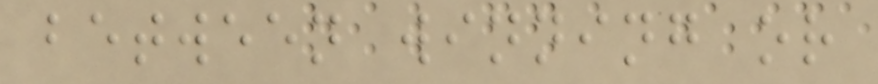between winning or
